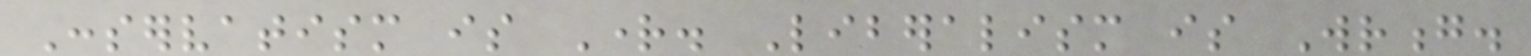Conservatism is Right. Liberalism is Wrong.
